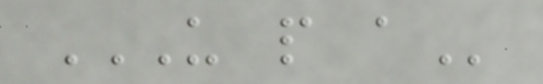U P A
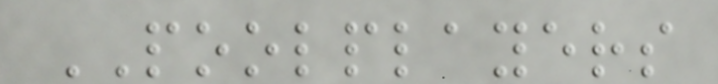POOLPLAYERS
